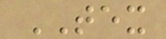TEX
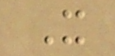X
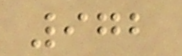972
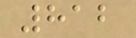812
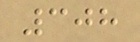308
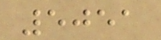5051
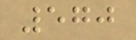570
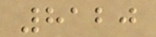8120
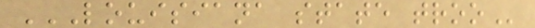LOUISIANA STATE TROO
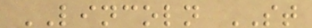LINCOLN ST
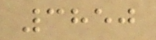3850
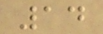14
